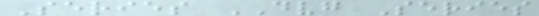Series DVG Series
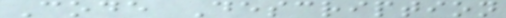Code Description
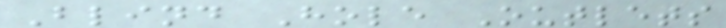Blind Hole Outlets
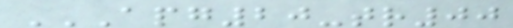APG20-TR00
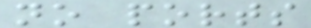no ports
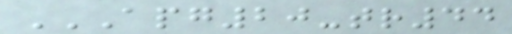APG20-TR44
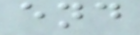end
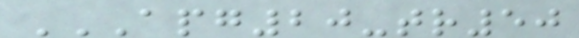APG20-TR50
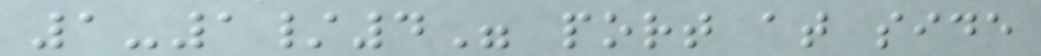1-1/4" port at side
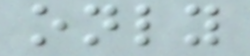only
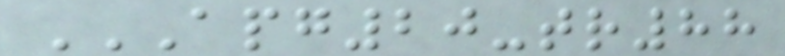APG20-TR88
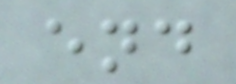end
